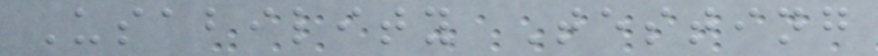Usability Testing
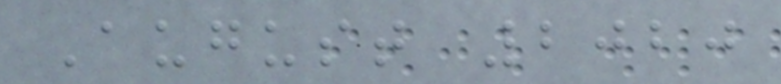August 2020
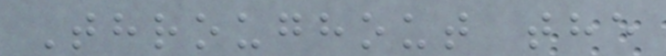Throughout the
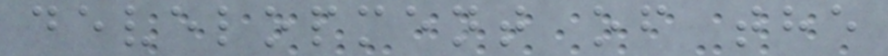development of the
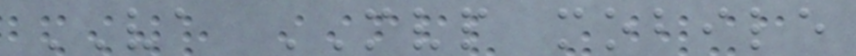VA MVP mobile
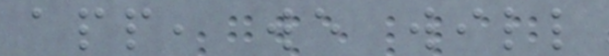app, we will
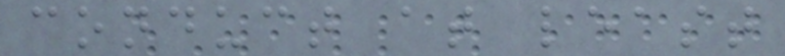conduct at least
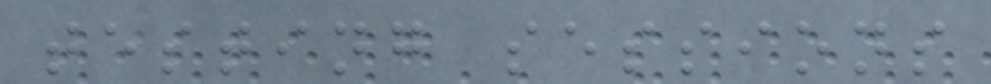testing sessions
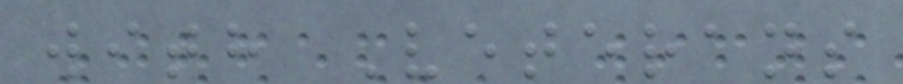with Veterans
